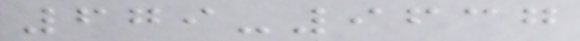679-9637
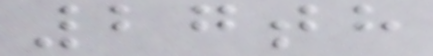27th
